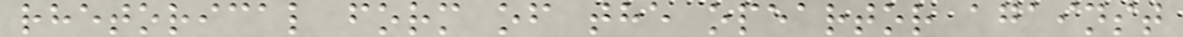rhetorical form of the opeartor against
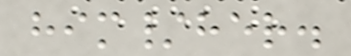him/her.
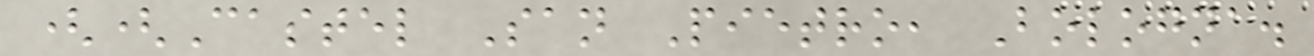((Castel San Pietro, Bologna.
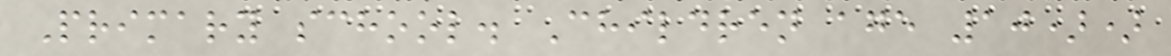Primary school. Children age 10))
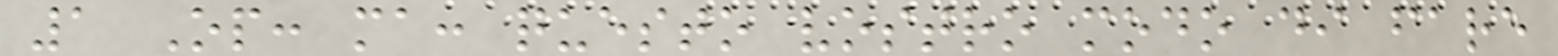1 Op: ma: questo vostro modo di fare
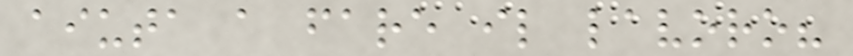aiuta a fare il lavoro?
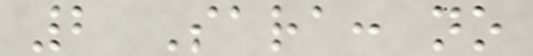2 Sara: no
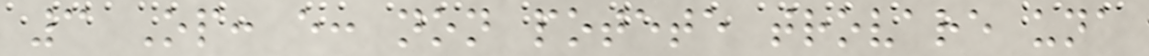3 Op: e: non potete trovare una
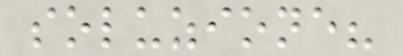soluzione?
